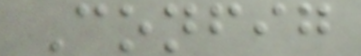Config
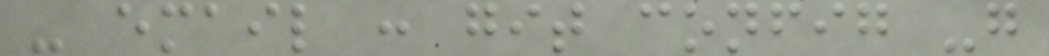- email : git config -g
